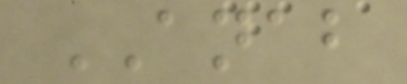ANAB
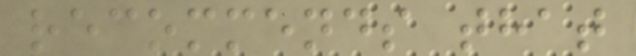recommends that
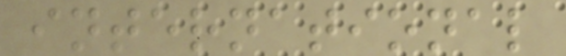international
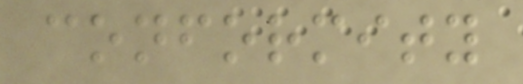conformity
